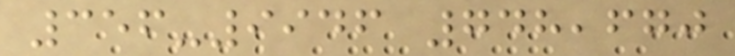356-9946 748,670
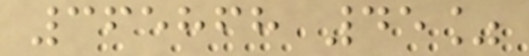365868 45%
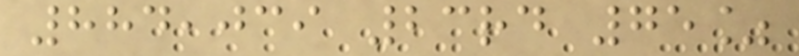884,039 23rd 75%
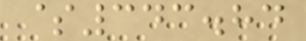$343.84
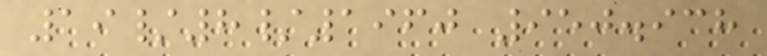19/8/1960 950.938
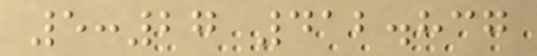5:27 412.837
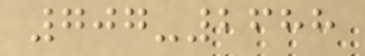707-2688
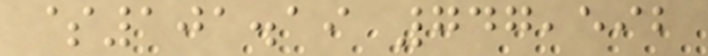$101.19 747,592
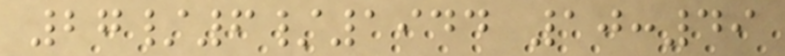27/6/1944 10:49
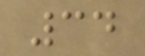34
